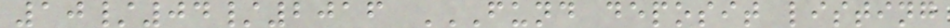10/04/2016 FUND DEPOSIT LISTING
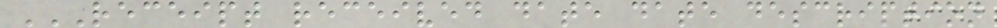RECEIPT RECEIVED DATE DATE DESCRIPTION
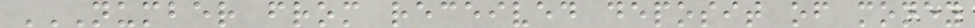NUMBER FROM RECEIVED DEPOSIT OF MONEY
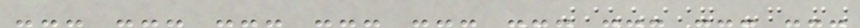--- --- --- --- --- --- --- --- ---
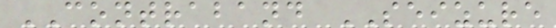CONTRABAND SEIZURE
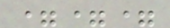===
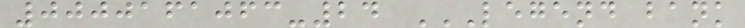0000161063-24 LEGEND BANK
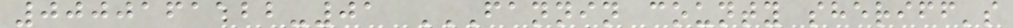0000161122-01 FANNIN COUNTY SHERIFF'S
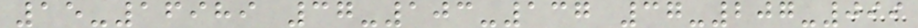15-16989 37-103-137 37-207-099
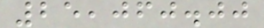25,060.00
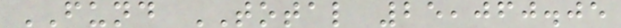FUND TOTAL 25,060.05
